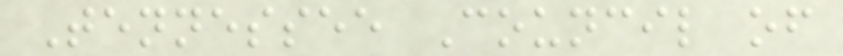Tennessee Council of
